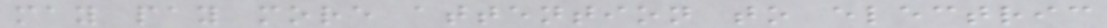may pay more attention to electric
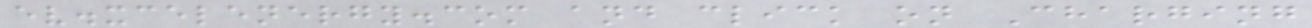ev.xcelenergy.com and click on Charging
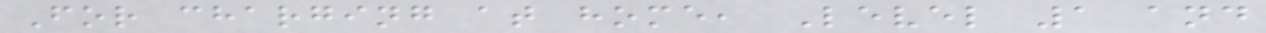For charging at home, Level 1 and
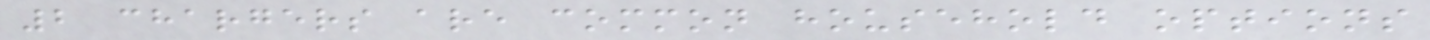2 chargers are common household options
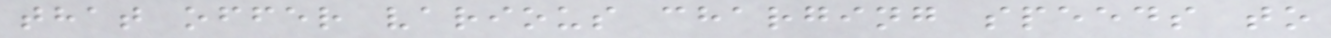that offer various charging speeds to
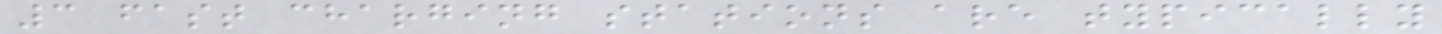3 fast charging stations are typically
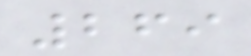269
